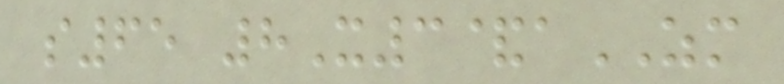s65 8X3&aZM
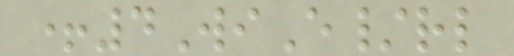+4WiE/rl
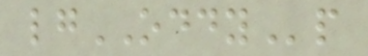lgODDYp
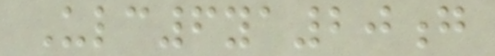Ulc6ya20g
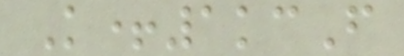K+1kcF
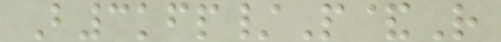B3kfp/P&R
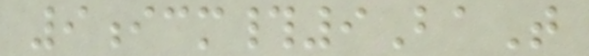9icm#9BaT
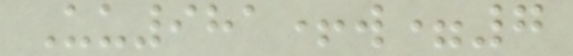Uu981+w=7
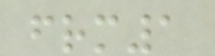frm1
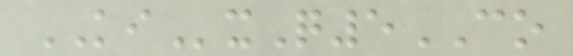KIxQ5CO
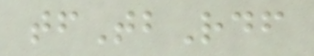tfTbRdf
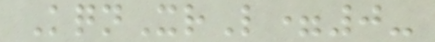KqnXrL=0-
